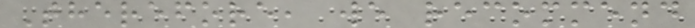Therefore, we recommend
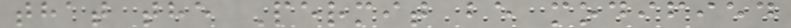that the Permit be modified
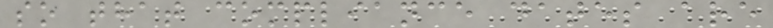so that compliance dates are
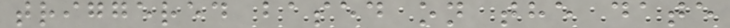triggered based on the date
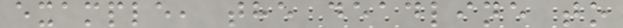example, the deadline to
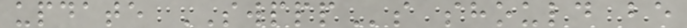update SWPPPs should be
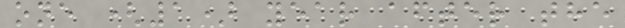one (1) year after the
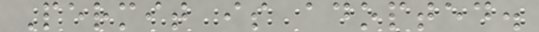Permit is adopted.
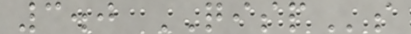3.0 QISPs
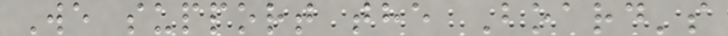We support the Board's
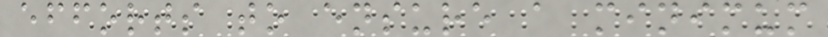efforts to ensure a minimum
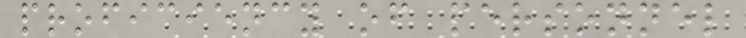proficiency of personnel
